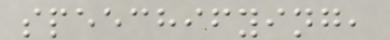speechifying,
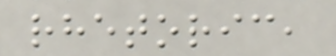rhetoric,
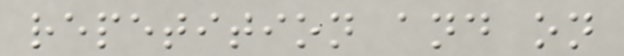repetition and on
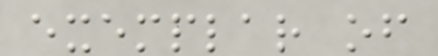exemplar of
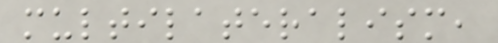multilateralism,
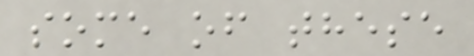some of these
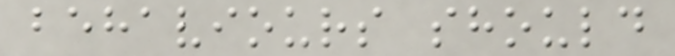behaviours should
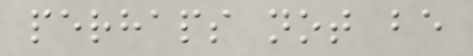perhaps not be
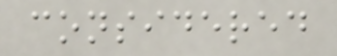considered
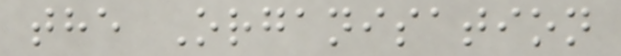the Organisation
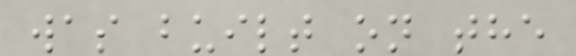was built on the
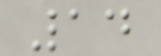14
